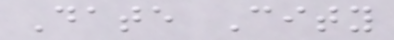Date City
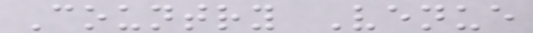Country Venue
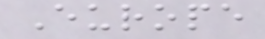Europe
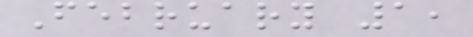February 1,
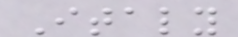Italy
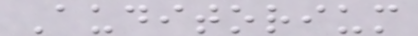Auditorium
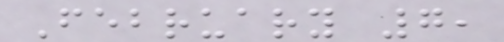February 7,
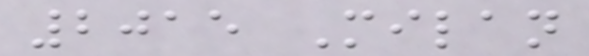2015 Milan
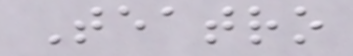Teatro
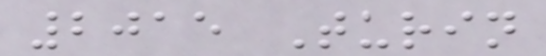2015 Turin
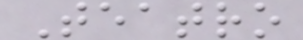Teatro
